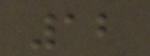12
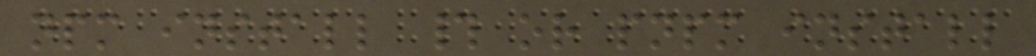npm install # or pnpm install
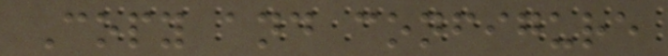Copy and configure
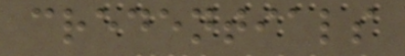credentials
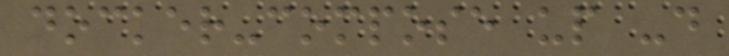docker-compose up -d
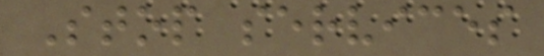Stop services
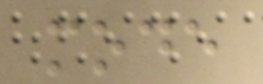mode
